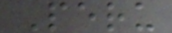Peru
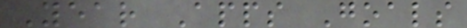Year Apps Goals
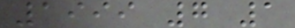1999 7 1
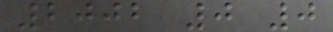2002 0 0
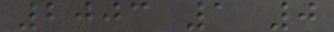2003 1 0
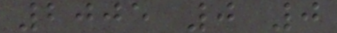2005 0 0
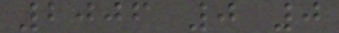2006 0 0
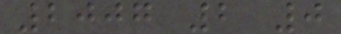2007 2 0
